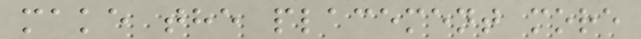make the placement more
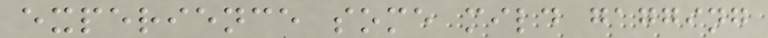experience some mild gagging
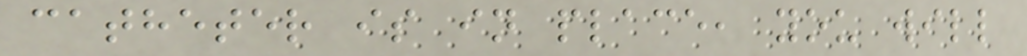catheter is in place, you will
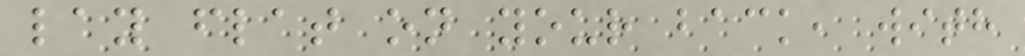lay flat on your back, with
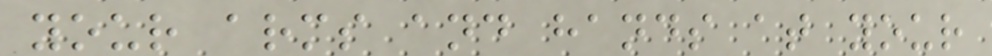your arms and hands at your
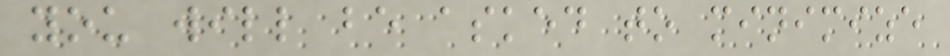you will be asked to minimize
